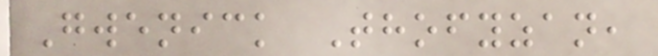Gwenick Thofyzan,
